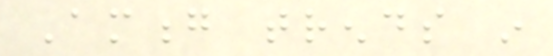Among trends in
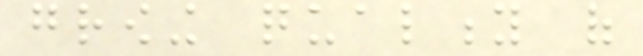growing quality of
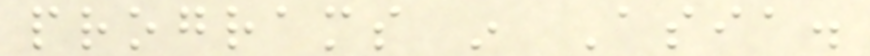programs in Asia.
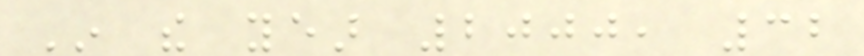In the year 2000, 32
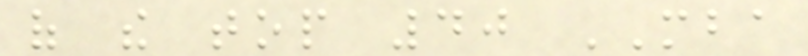of the top 40 MBA
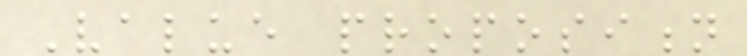Value proposition
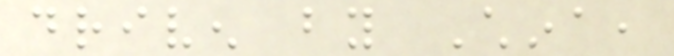driven by China,
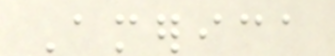America
